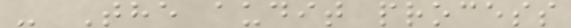- The audit process
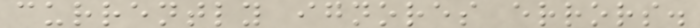currently ignores errors.
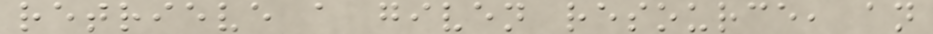retrieve a given resource, an
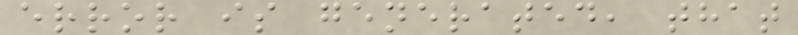error is generated, that
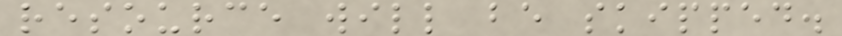resource will be skipped.
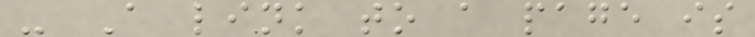- A link to a page is
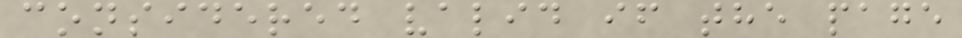considered valid if the page
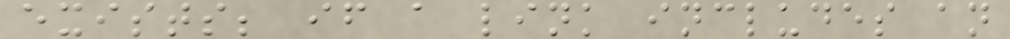exists; if a link includes an
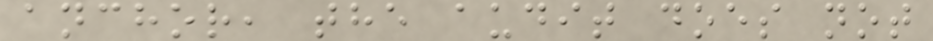anchor, the audit does not
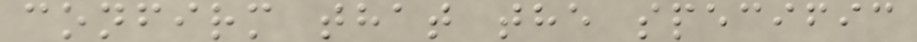confirm that the specific
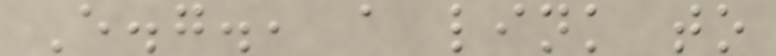E.g., a link to
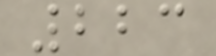223
